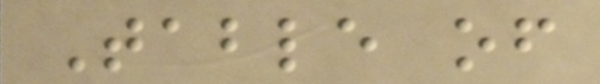Table of
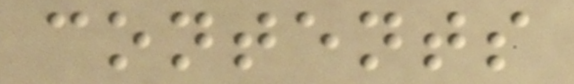contents
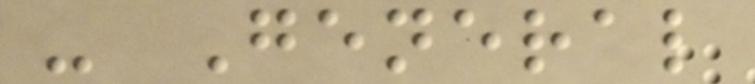- General
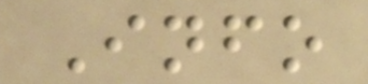Info
